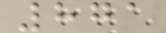871
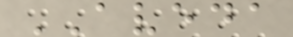AVEDA
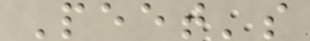Peet's
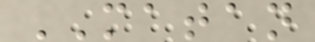MATAN
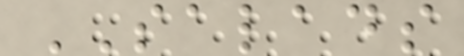SALADS
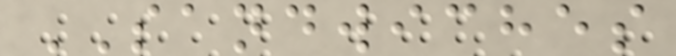SANDWICHES
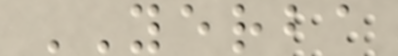YERBA
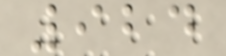924
